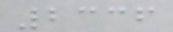2336
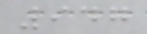947
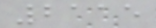2115
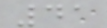41
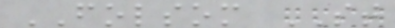FOLSOM ST
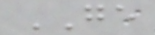GE
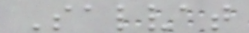Salvat
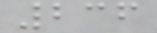236
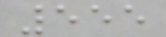555
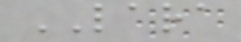LARA
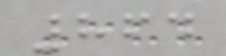864
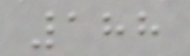188
